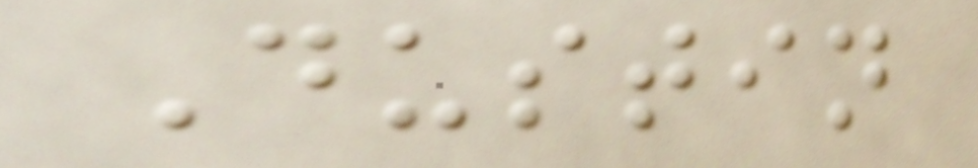Dustin
